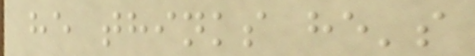he thinks he's
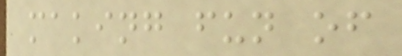making fun of
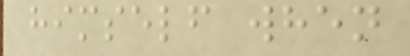himself when
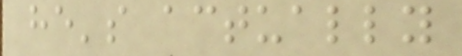he's actually
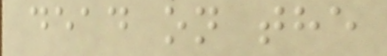dead on the
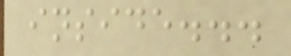inside...
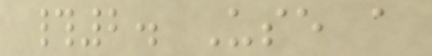#2. Use a
